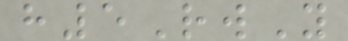h5RwY
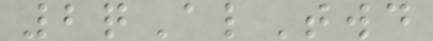2qAlTwd
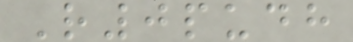R0pudh
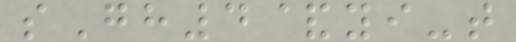sGh4&yi-t
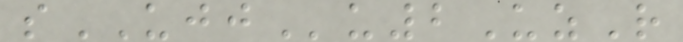sUJJu2UzR
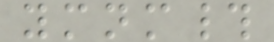ymnm#
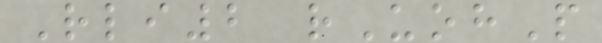Rli2 rUohP
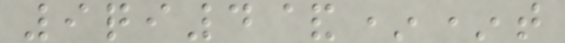9qi4&**t
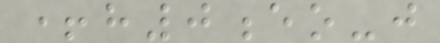+h0eo-j
